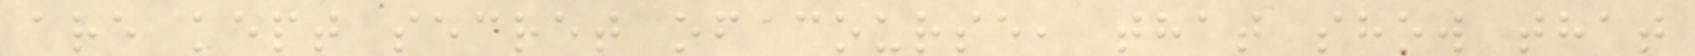are kept secret of course, that show that
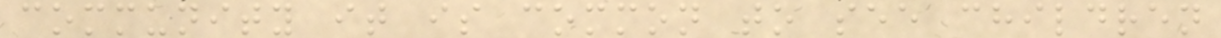community it is common to see children
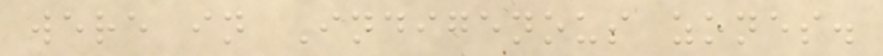were in Indigenous zones.
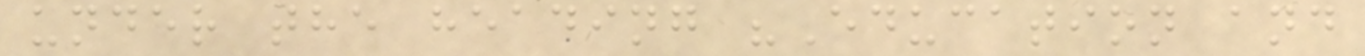under the heading "Education and
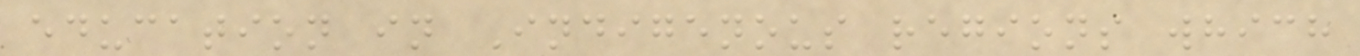education in Indigenous regions which
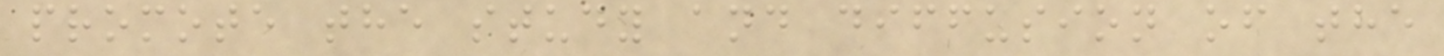promote the study and diffusion of the
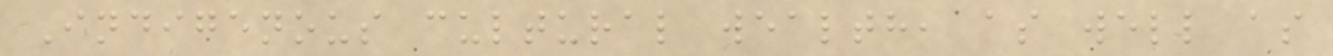Indigenous cultural wealth, as well as
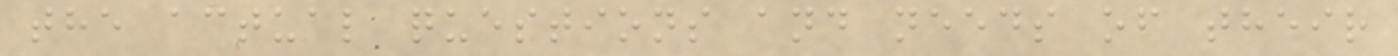the actual questions and needs of their
